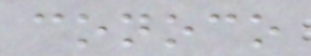conoco
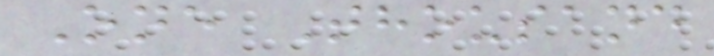One Thousand
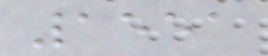1551
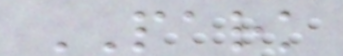PARK
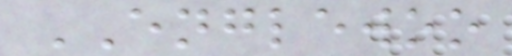ENGLEWOO
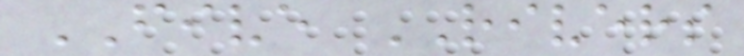FIVE RIVERS
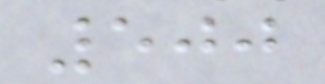500
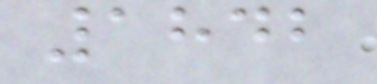1842
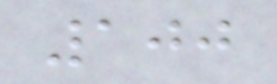100
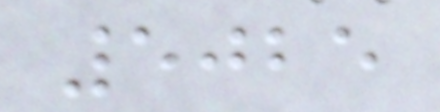5025
